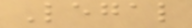Legal
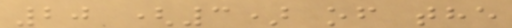20 (3) of the
